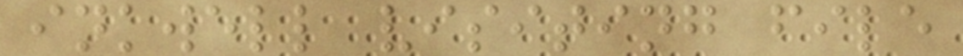inkwell visiting file
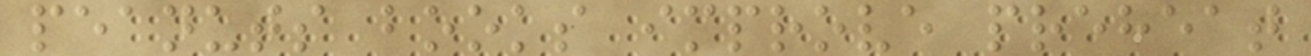peanuts books improve preheat
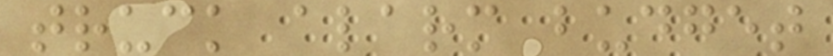truck alarm budget
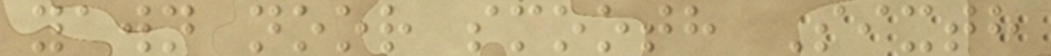yawn noor smooth Sixth
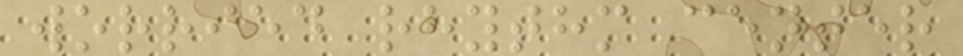worried rhythm center
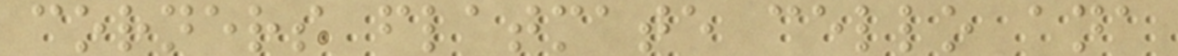corners flatmate cello ana
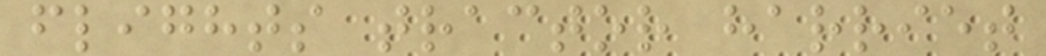flights tractor harriet
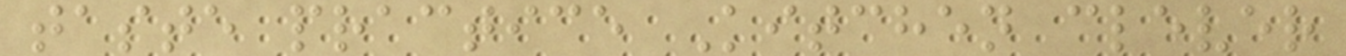taste practice Kitchen clever
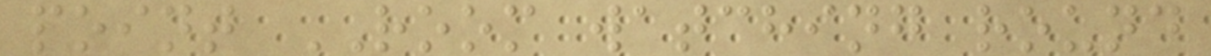point ROOM watching round
